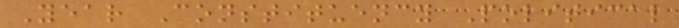Year Constituency Political
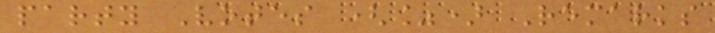party Votes (%) Remarks
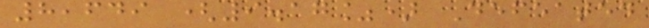8,649 (9.17%) Defeated
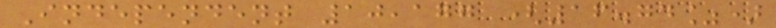Independent 10,177 (16.74%)
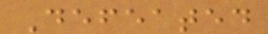Defeated
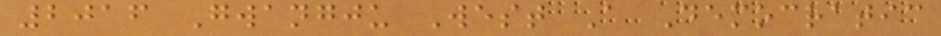2016 Gwangju West A Democratic
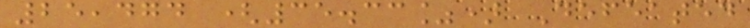25,474 (35.33%) Defeated
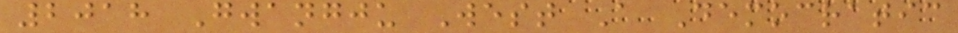2018 Gwangju West A Democratic
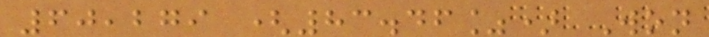60,279 (83.46%) Won
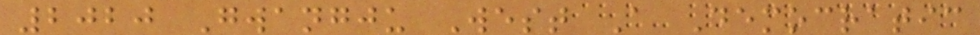2020 Gwangju West A Democratic
